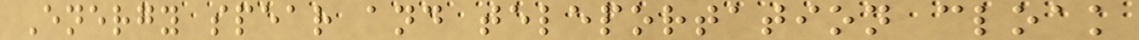Energy spear and teleportation cloak
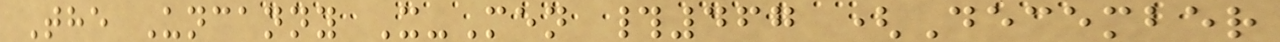The Uncanny X-Men #467 (December
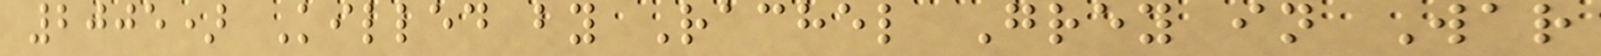2005) Killed by Rachel Grey in War
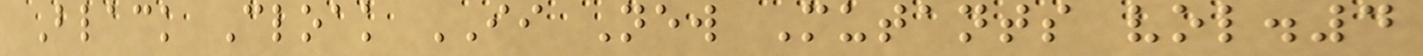Black Cloak II New Mutants vol.4
